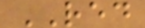RED
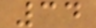34
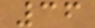36
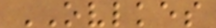OVLKES
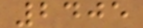2405
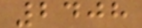2408
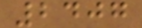2407
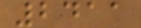2411
